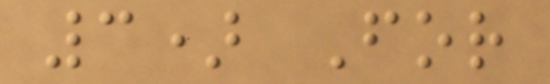3) For
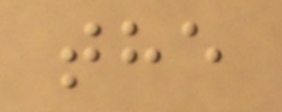the
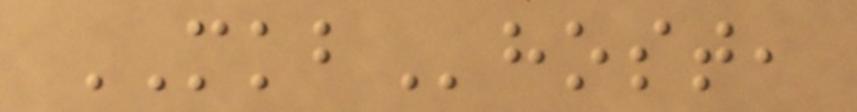MKBhost,
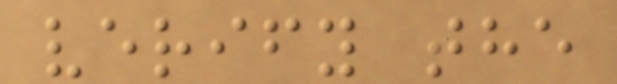verify the
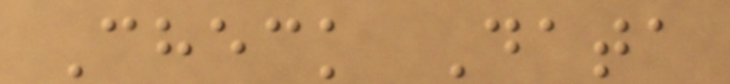Check Data
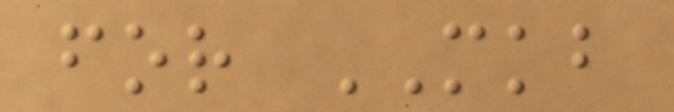for MKB
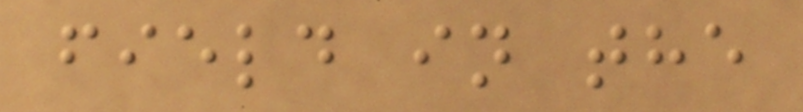field in the
